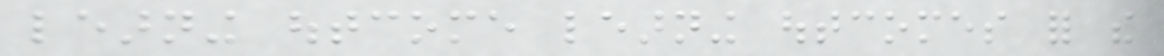learning outcome learning outcomes for the
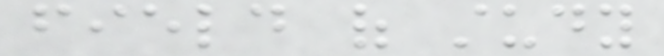field of study
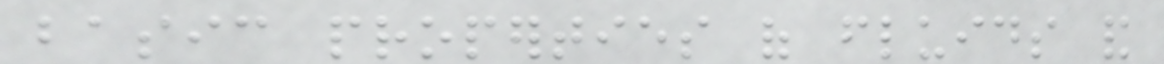basic properties of fluids and
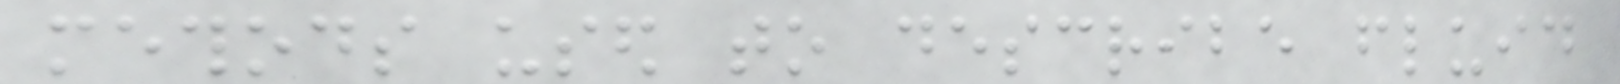methods used to describe fluid
